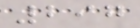297
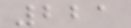221
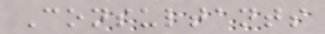Consultants
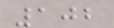102
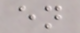en
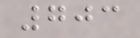703
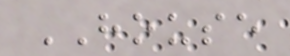HOUSE
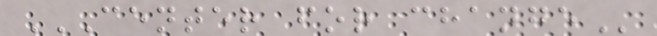CENTER FOR CHANGE
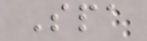Spa
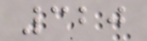320
